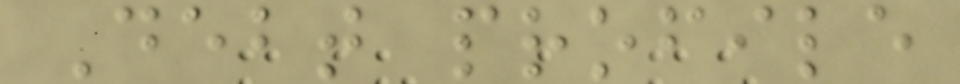Debt profile
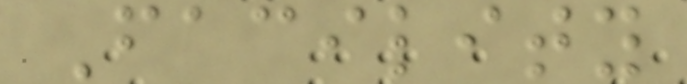Facility
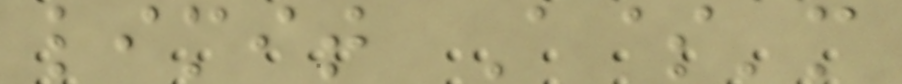limit A$'m
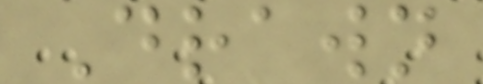Drawn
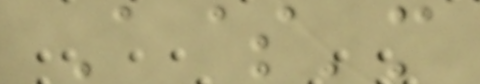A$'m
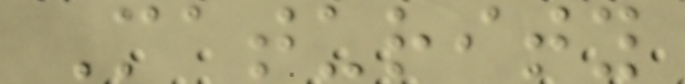Maturity
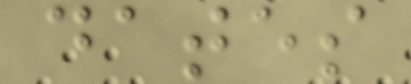dates
